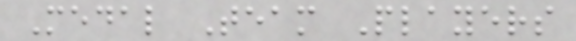Medal Team Players
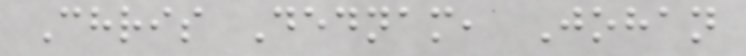Chris Dednam, Johan
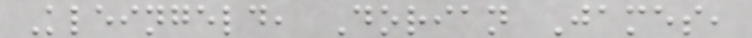Kleingeld, Dorian James,
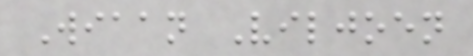Wiaan Viljoen
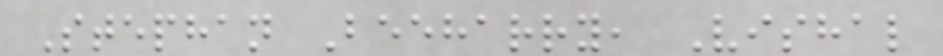Stephan Beeharry, Vishal
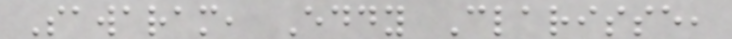Sawaram, Eddy Clarisse,
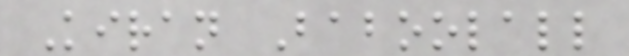Kiran Baboolall
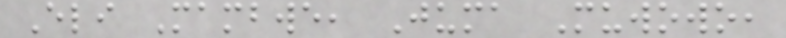Eli Mambwe, Juma Muwowo,
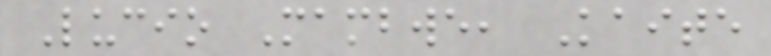Lucio Mambwe, Kaite
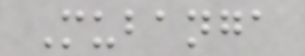Mubanga
